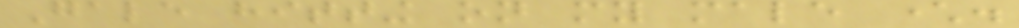Gale hitting on my male character.
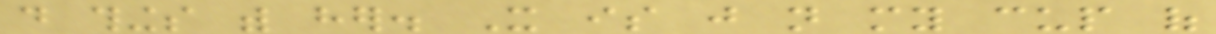do things with her. It is just not my cup of
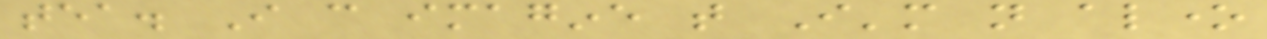tea. I can imagine that I'm not alone
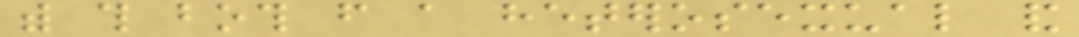with this both from a heterosexual and
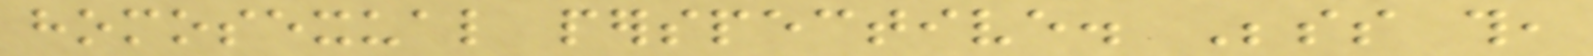homosexual perspective. Besides this,
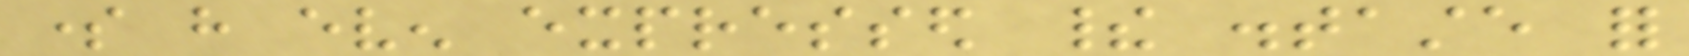some have even expressed their distaste for
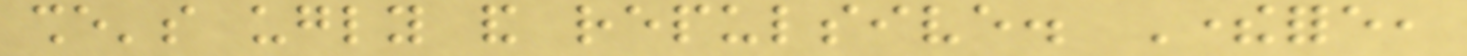she's ugly and repulsive. Therefore,
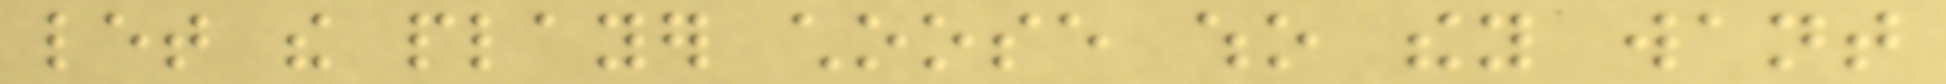let the player choose who they want
